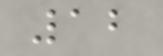12
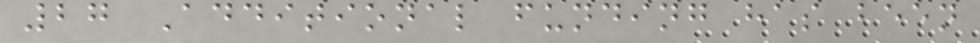27 Additional funding has been
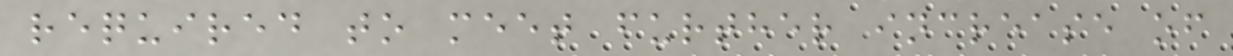required to meet further increase of
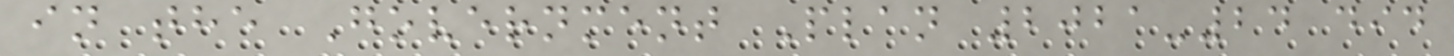in the Government Plan 2021-24 did
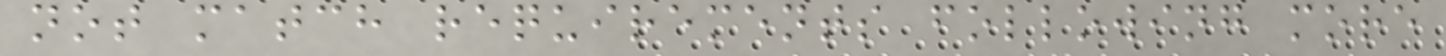not match requirements following more
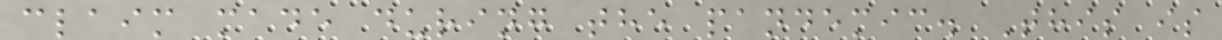claim made during the pandemic. This is
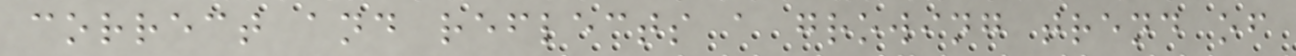correct and reflects a growing trend of
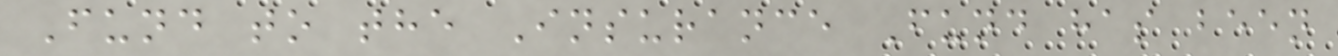Fund to the Insurance Fund has been
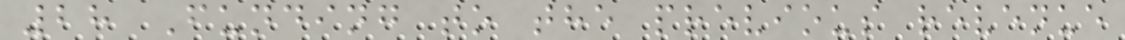28 Funding to the previous revenue
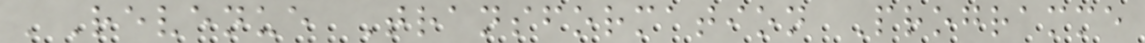'Revenue Transformation Programme
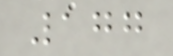177
